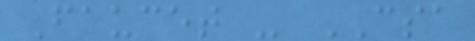Faucet - CSA
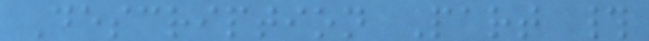Description Part #
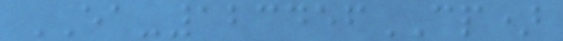EA-123456CP)
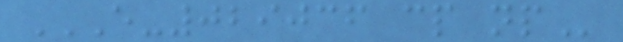E-029036 CP NP
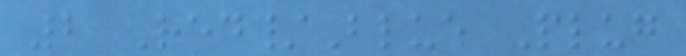2 Red/Blue Plug
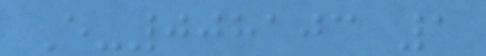E-008103 1
